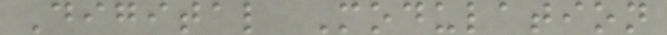Digital Modulation
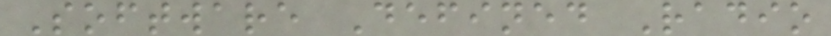Software Defined Radio
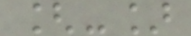[-]
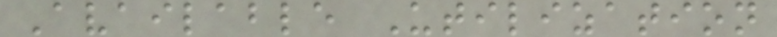Available Utilization
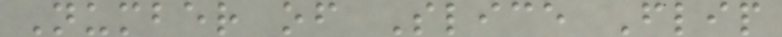Number of Slice Flip
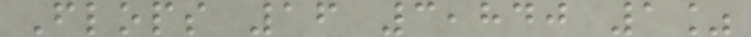Flops 16 3,840 1%
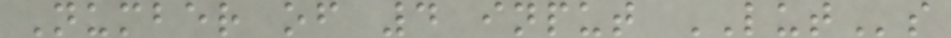Number of 4 input LUTs
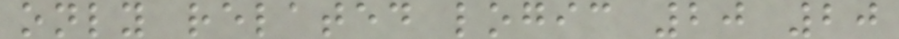only related logic 20 20
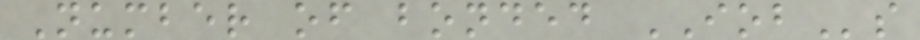Number of bonded IOBs
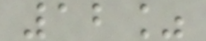12%
